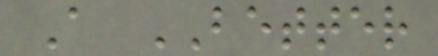A BETTER
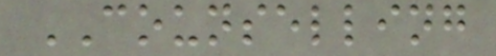COUNSELLING
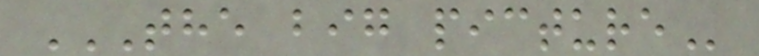THE BIG PICTURE
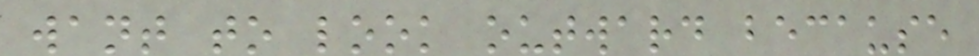want to look outward because
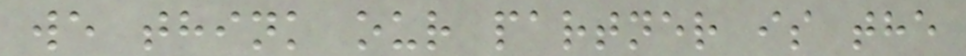we think our partner is the
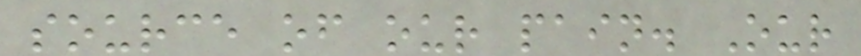source of our pain. Our
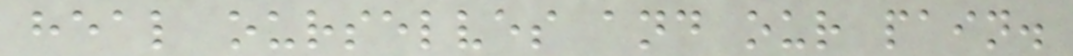heal ourselves and our pain.
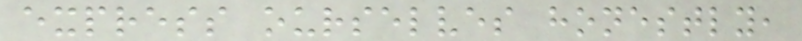express ourselves honestly,
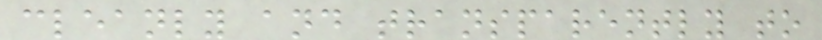cleanly and transparently to
